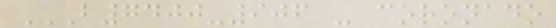B7400-906 - CORONADO
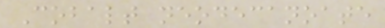Cobalt neodecanoate
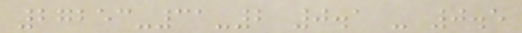27253-31-2 0.1 - 0.5
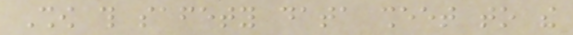Show this safety data sheet to the
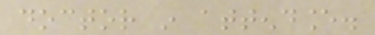doctor in attendance.
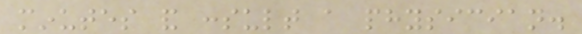minutes and consult a physician.
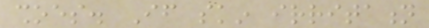shoes. If skin irritation
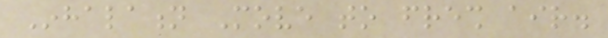Inhalation Move to fresh air.
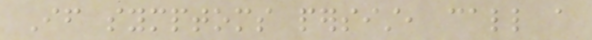If symptoms persist, call a
